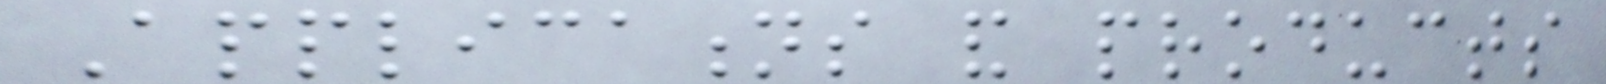Applications and products
